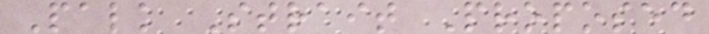Palk Strait Proposed
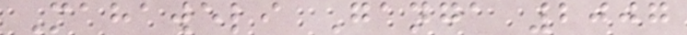Mahaweli Ganga 2007
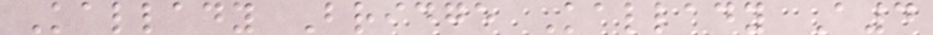Kallady Bridge Kallady A4
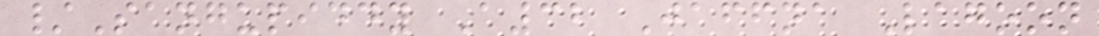/Sangupiddy A32 Jaffna Lagoon
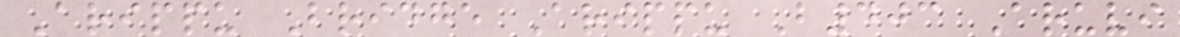Arippu Bridge Arippu B403 Aruvi
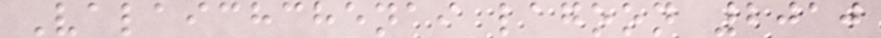Valaichchenai lagoon 2010
